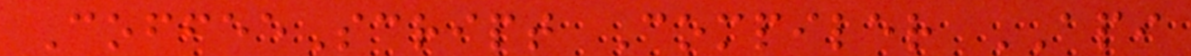CoffeeScript Compiler API
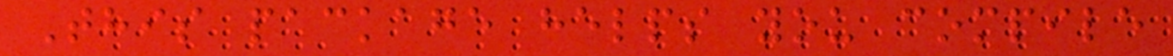This package helps you compile
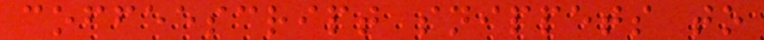coffeescript snippets to
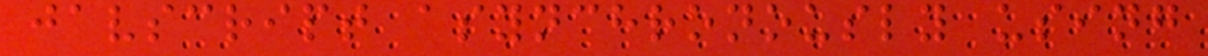javscript asynchronously using
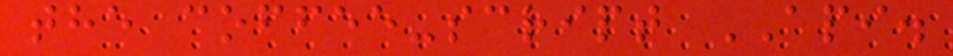the coffee-script API.
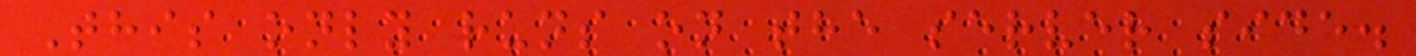This only runs on the server side.
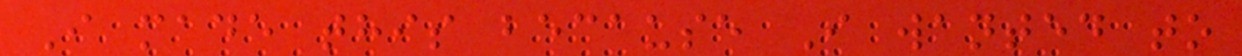I made this because I wanted to
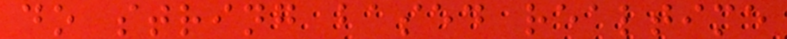do string based realtime
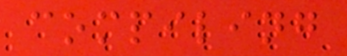compiling
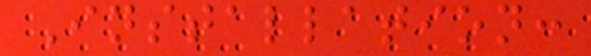Installation:
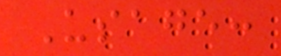Usage:
